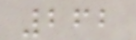262
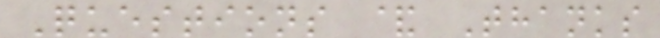Questions & Thanks
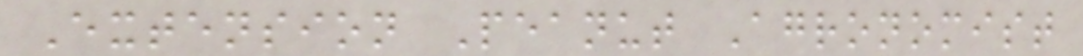Extension Peanut Agronomist
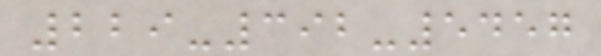229-392-5457
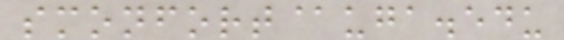smonfort@uga.edu
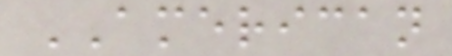AMERICAN
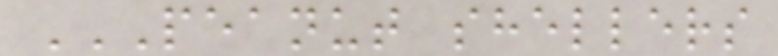PEANUT SHELLERS
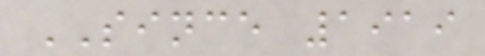SINCE 1919
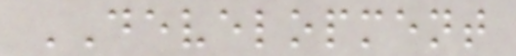DEVELOPMENT
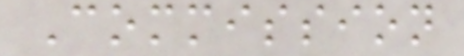Commission
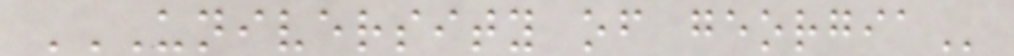UNIVERSITY OF GEORGIA
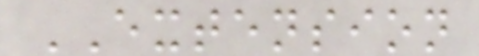EXTENSION
